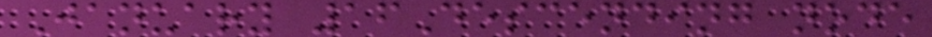January 16Descending node
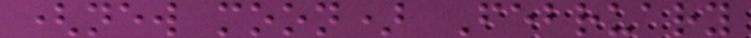(new moon) February
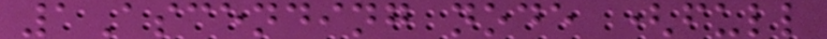1Ascending node (full
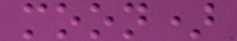moon)
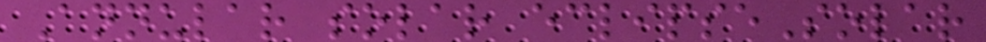Annular solar eclipseSolar
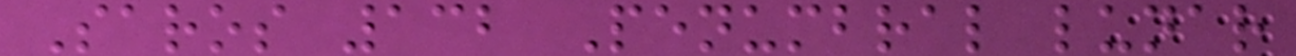Saros 132 Penumbral lunar
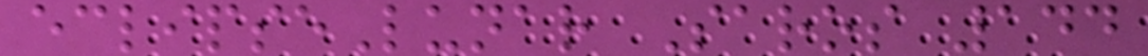eclipseLunar Saros 144
